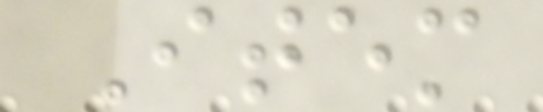Item
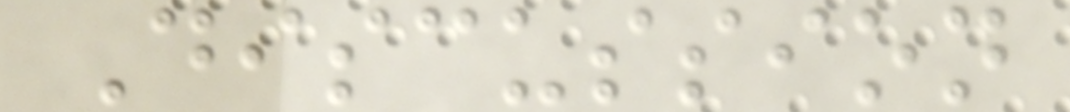Discussion
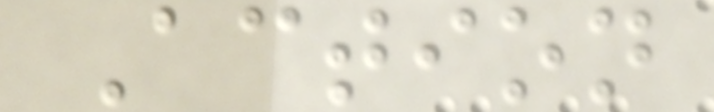Action
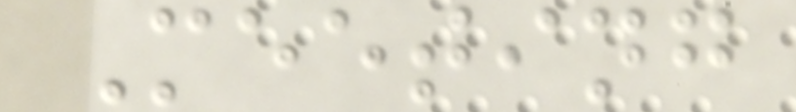Meeting
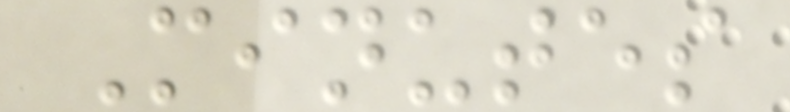Minutes
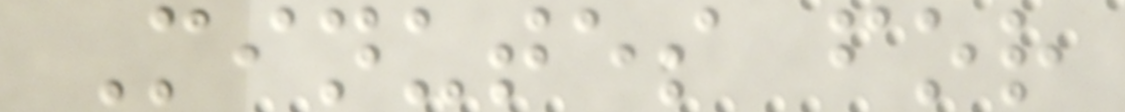Minutes for
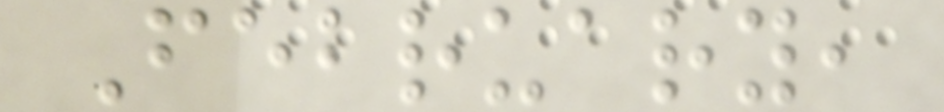February,
